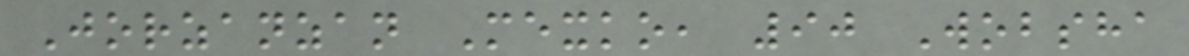Jorzanzan Mexko, 90 Wobsha
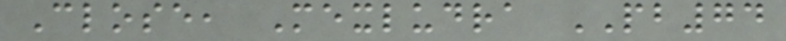Close, Mexludra PB74
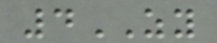4ZY
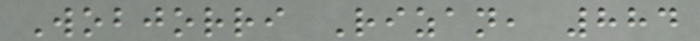Wobjorri Rizan, 884
